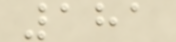181
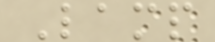Lamp
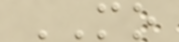MO
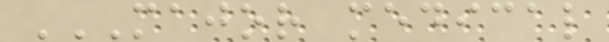MAJOR MEDICAL
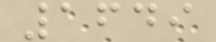1649
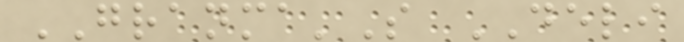GRANMA'S DELI
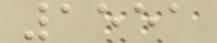1551
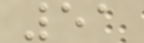51
